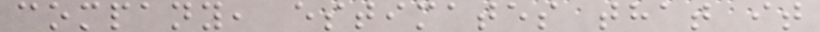company, estimates that it
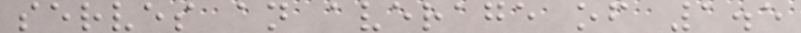serves an average of 1.5
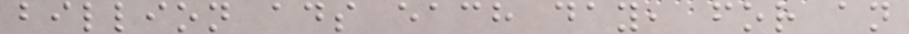billion ads each day, for an
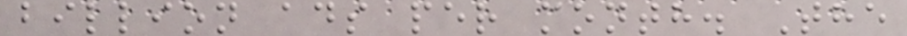billion ads per month. The
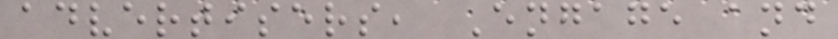advertisers, Engage and
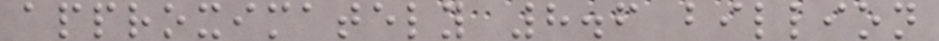approximately 8.6 billion
